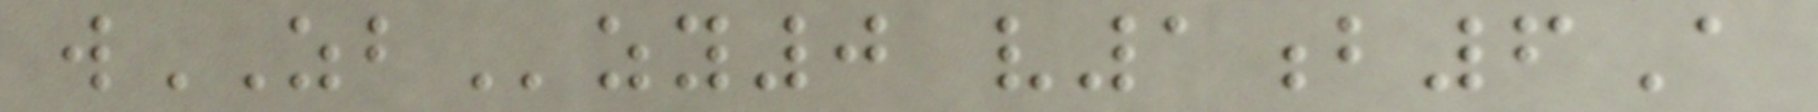wZBzy0 v1b6A
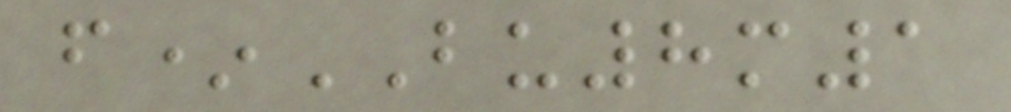f*BU8m1
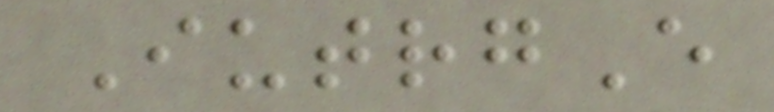IutrgE
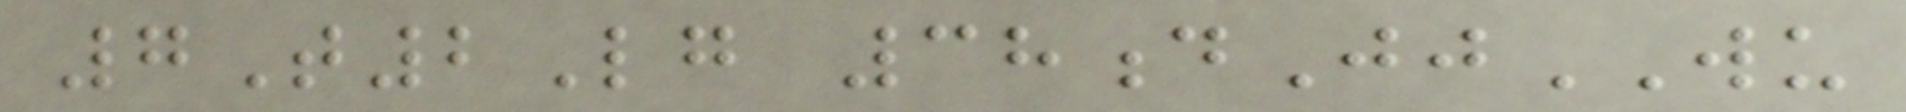7T2Lg 38dJjWU
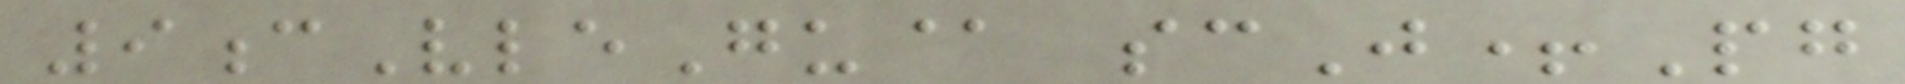9cVleGu@ scJ+Pg
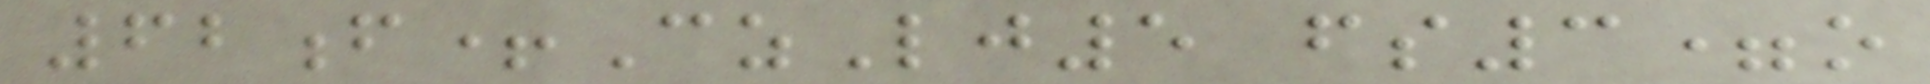62f+CzLj5 fs3=o
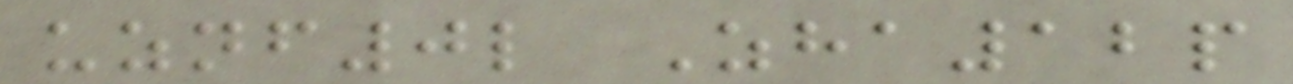uznf0l Zha12p
